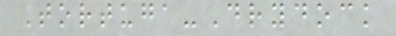Tortuga-Drydock
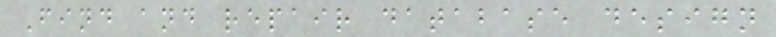Find and repair database design
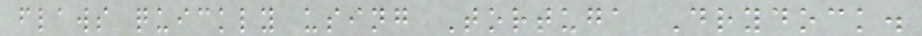flaws quickly using Tortuga Drydock.
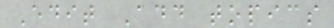Edit Add topics
